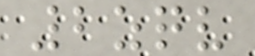2zqv
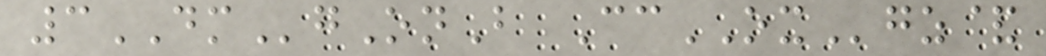3DMgOnB CcOXgz&
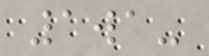1wa-
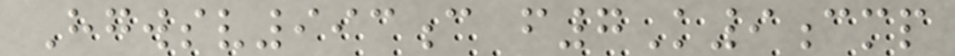Hgwsv993c f7K9cmp
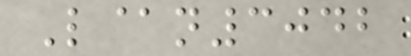L@n3042
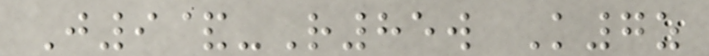J9&-R85w K7z
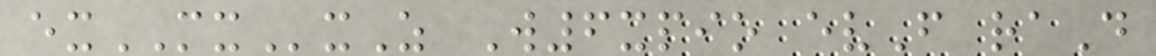exMXxZ W6xpio evF raD
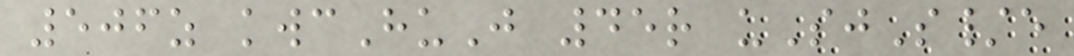506z kwcHuJ 45r uSjS/e
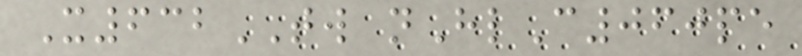X632TW nHlC060pe
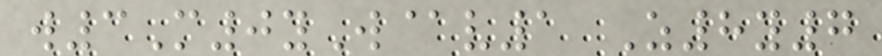w3M0yW@v1 Z8y7
